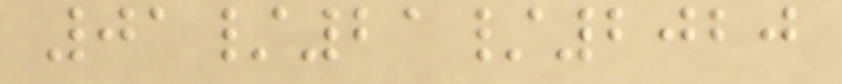01/21/2020
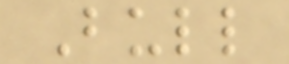Bull
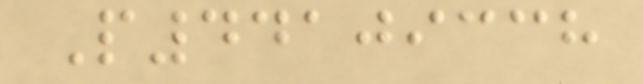P44109338
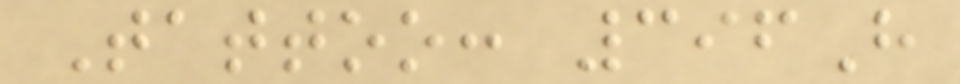Tattoo: 396H
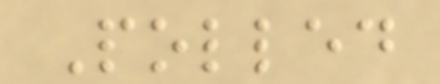Polled
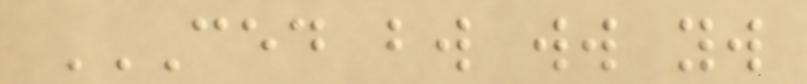CED BW WW YW
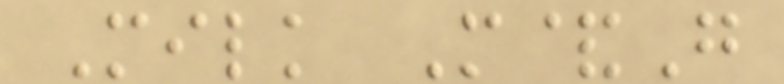Milk M&G
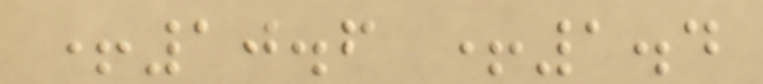+10.6 +1.4
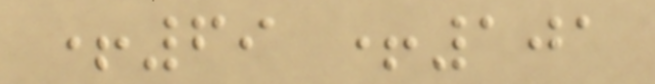+69 +101
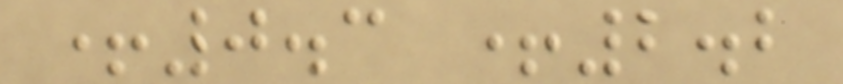+0.3 +2.2
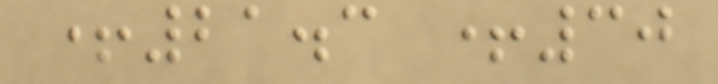+21.3 +30
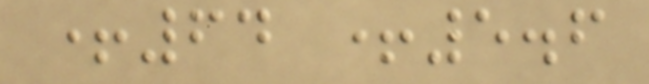+64 +5.6
